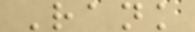Rank
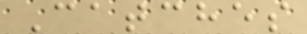Catches
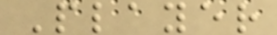Player
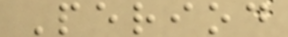Period
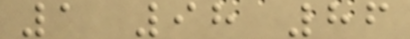1 98 86
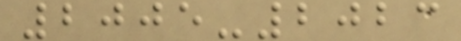2005-2023
